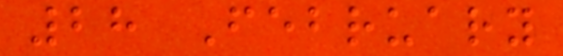28 February
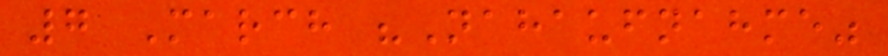7 March "Nahaufnahme"
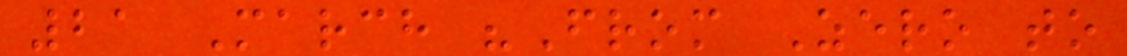21 March "From Zero to
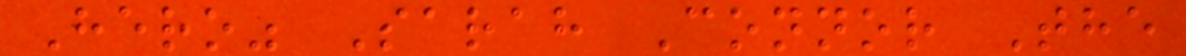Hero" Sarah Connor The
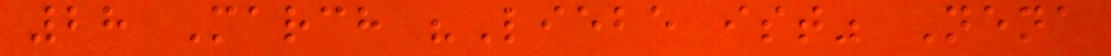28 March "Liebe ist" Nena
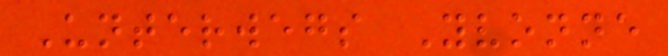Unterwegs Yvonne
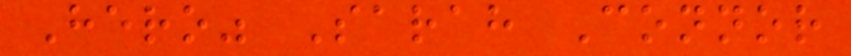Hero" Sarah Connor
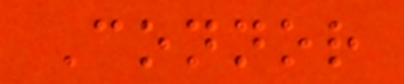Connor
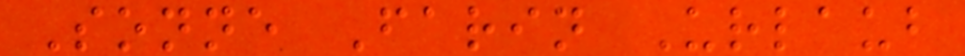Sonne Farin Urlaub
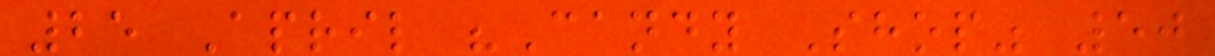25 April "Candy Shop" 50
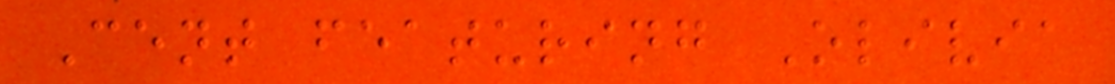Cent featuring Olivia
